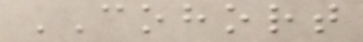COHORT
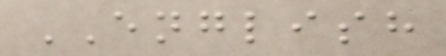ENGLISH
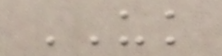UK
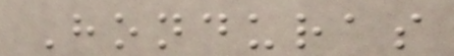Honduras
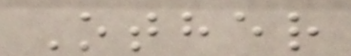Other
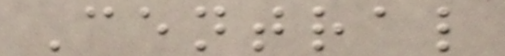Central
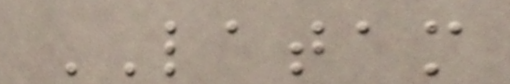LATAM
